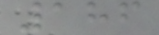186
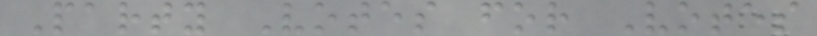Party Votes for Votes
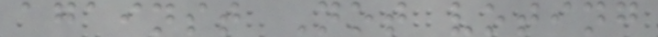against Not voting
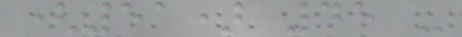(51) 45 -
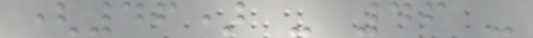(46) - 46 -
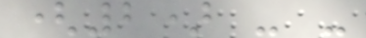(2) - -
